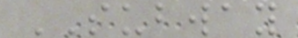SUBWAY
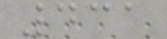431
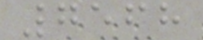7568
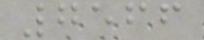7566
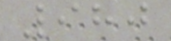980
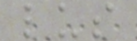lus
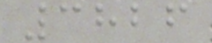3826
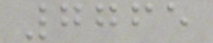7765
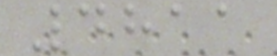4811
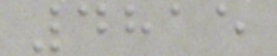4815
